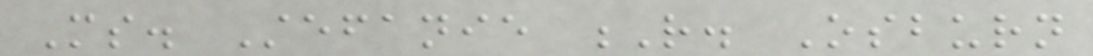Ms. Stefanie R. Osburn
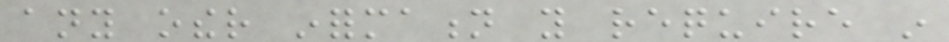any other information you require in
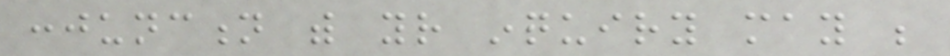conjunction with your inquiry may be
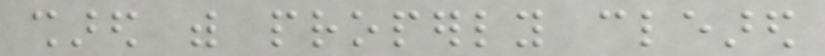shared with properly cleared
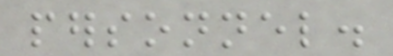personnel.
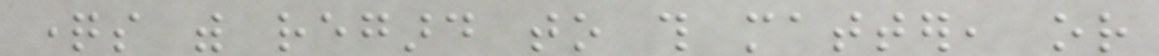questions with regard to this matter, or
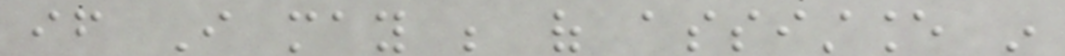if I may be of assistance in
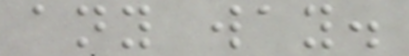any way.
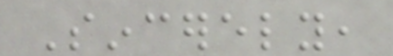Sincerely,
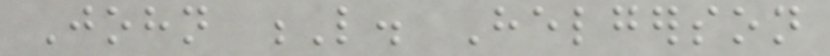John L. Helgerson
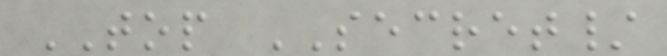TOP SECRET/
